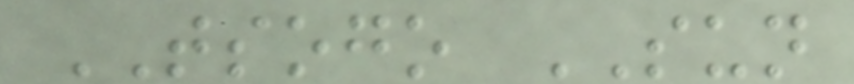TSOGO SUN
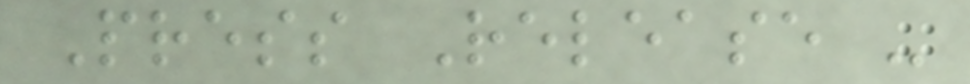Press Release -
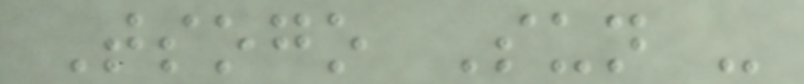Tsogo Sun -
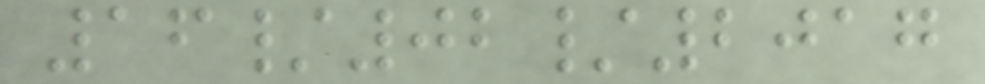16/02/2017
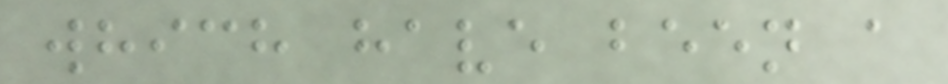which have been a
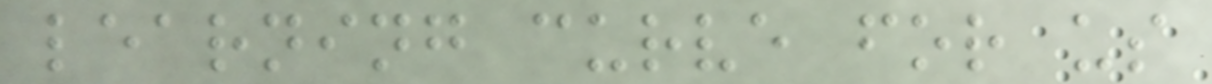learning curve for us
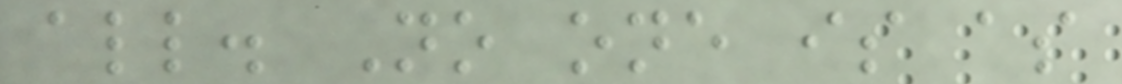all. No one is as
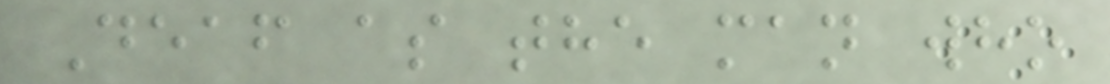Deaf as the man who
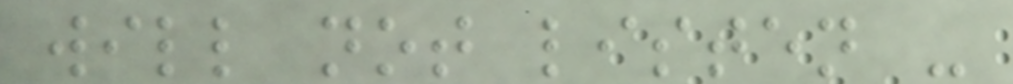will not listen -
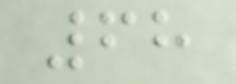68
